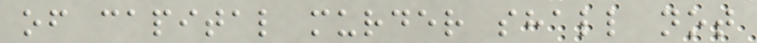of capital murder shall not
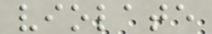violate
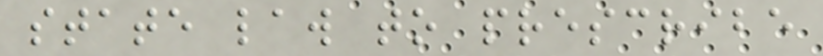state law to prescribe
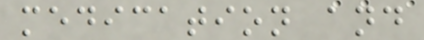medication and
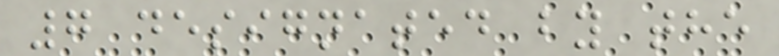7 designated by the
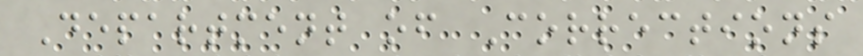Department of Corrections
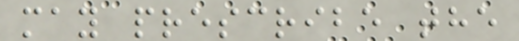may prescribe the
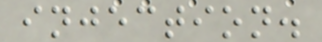injection.
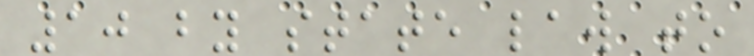10 by state law to
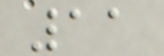11
